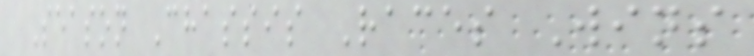Season Chassis Races Wins
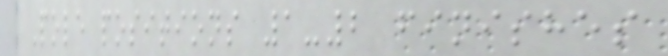Pole positions 1-2 finishes
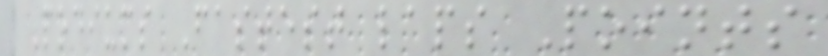Podiums Fastest laps Points
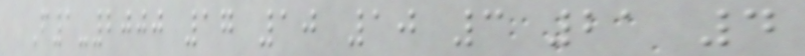F1-2000 17 10 10 3 21 4
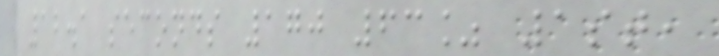12.1 seconds 170 63% 1st,
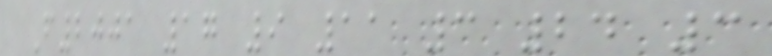F2001 17 9 11 3 24 3
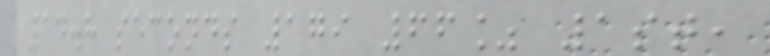14.8 seconds 179 66% 1st,
